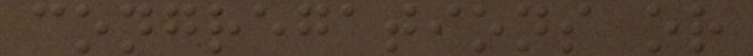congregations or
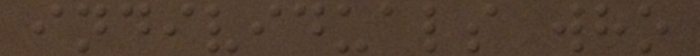individuals who
